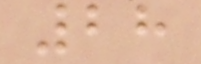28
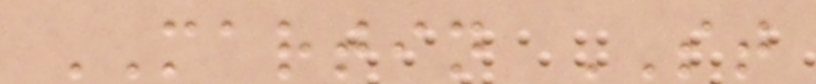MARTIN ST
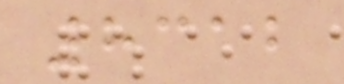8312
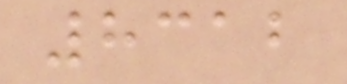8312
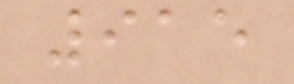915
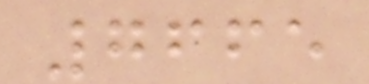7665
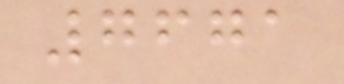7671
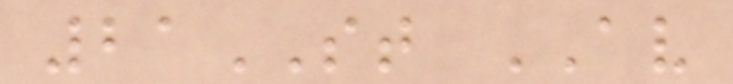21ST AV
